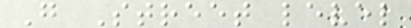G Street level
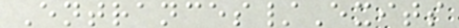Entrances/Exits
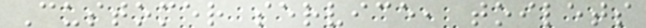Customer service, toilets
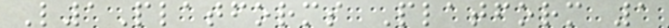L1Platforms Platform 1
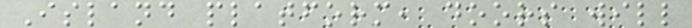Island platform, doors will
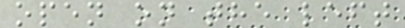open on the left
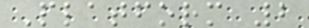Platform 2
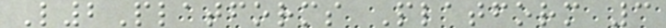L2Platforms Platform 3
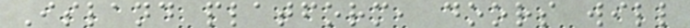Island platform, doors will
